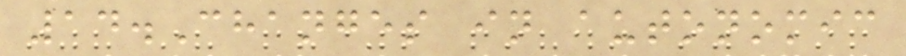14.Changes in autonomic
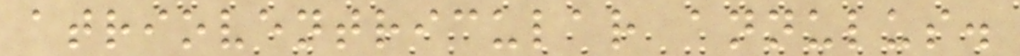atrioventricular annulus.
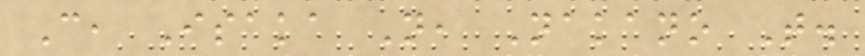C, Isaka N, Nakano T.
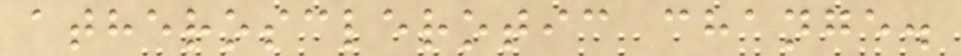atherosclerotic change.
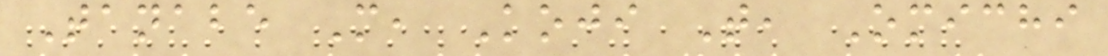Tanabe M, Koji T, Omichi
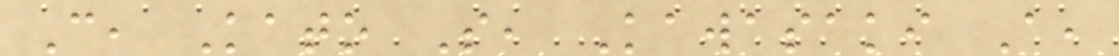C, Kato S, Kawasaki A,
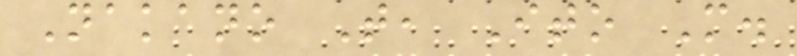Nakano T, Ito M.
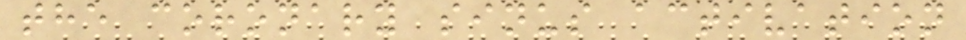the coronary sinus activation
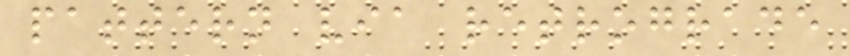pattern via retrograde
